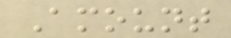Amount
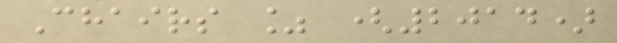Chairs % (2014)
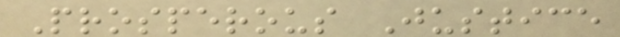Prosperous Justice
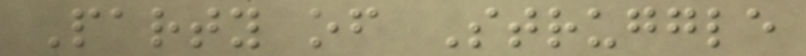Party of Struggle
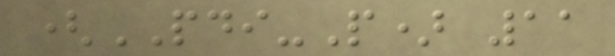(PDI-P) 11
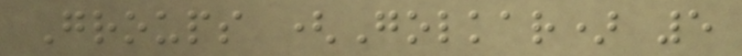Groups (Golkar) 5
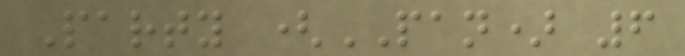Party (PAN) 6
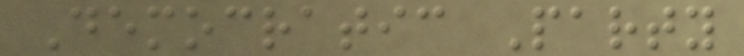Democratic Party
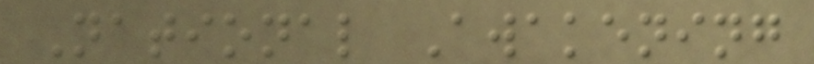National Awakening
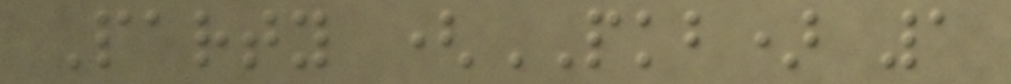Party (PKB) 1
